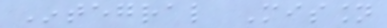Integral Mission
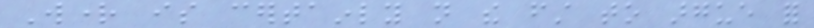Wright is certainly not the first to argue for
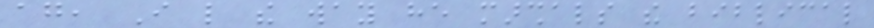again, I like the way he marshals the biblical
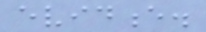evidence.
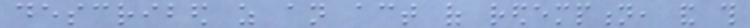described as an act of redemption, and this
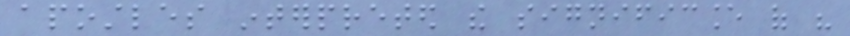apostles interpreted the significance of his
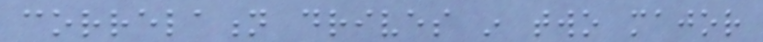correlation drives in two major
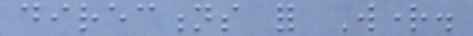directions for Wright.
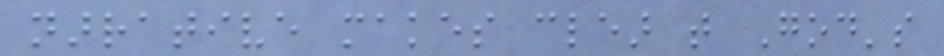narrative makes clear that God's
